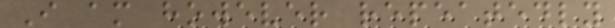I am however repeatedly
